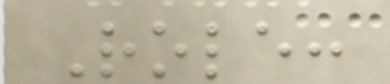Role:
